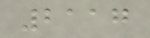2117
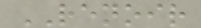RENOIR
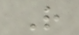R
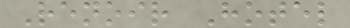Renoir Hotel
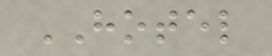HOTEL
